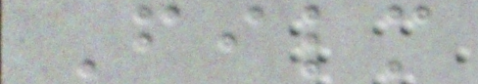Film
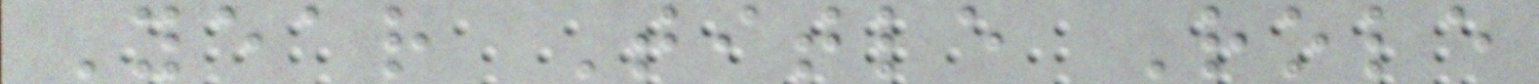Year Title Role
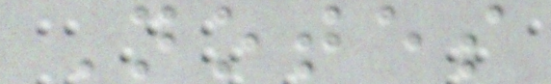Notes
